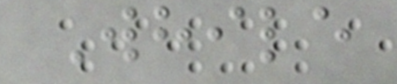While
